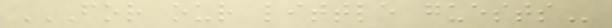FOR OUR LITTLE GUESTS
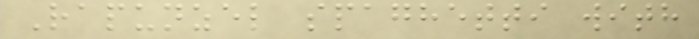Rapunzel spaghetti with
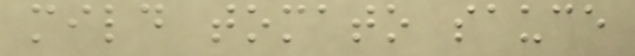mild tomato sauce
